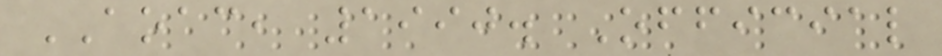AOAC, 1990. Official
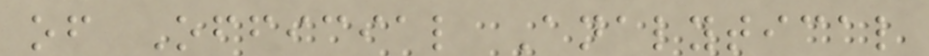of Official Analytical
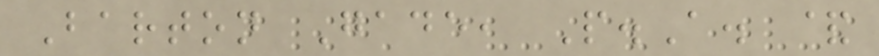Barton Gade, P.A. &
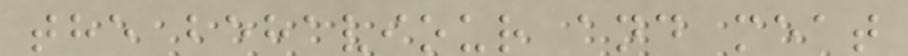the behaviour and meat
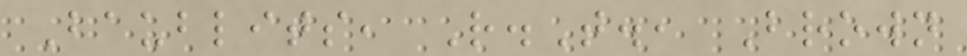Baublits, R.T., Brown
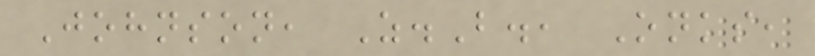Johnson, Z.B., Onks,
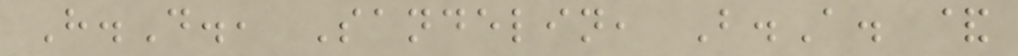H.D., Sandelin, B.A. &
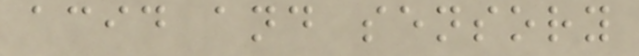acid and sensory
